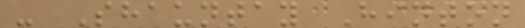- Shauntay Hinton
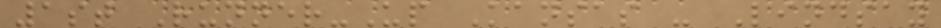1st Runner-Up Kansas - Lindsay
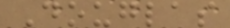Douglas
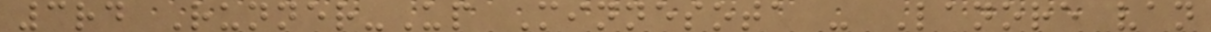3rd Runner-Up Minnesota - Lanore van
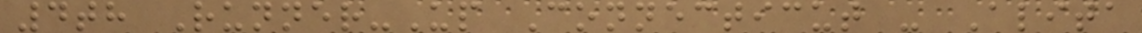4th Runner-Up Connecticut - Alita
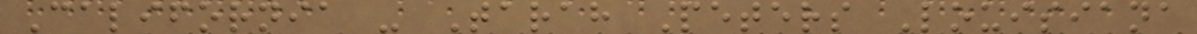California - Tarah Peters Louisiana
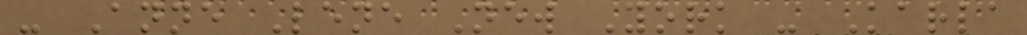- Anne Lene New York - Karla
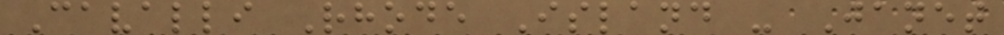Cavalli Rhode Island - Janet
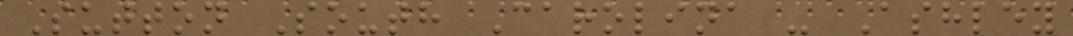Sutton South Carolina - Ashley
